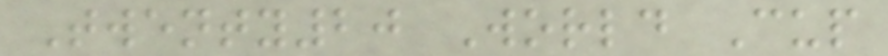Twenty20 World Cup
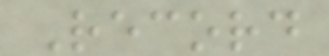Record
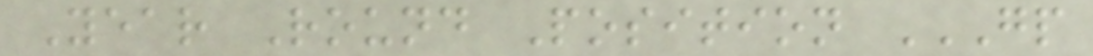Year Round Position GP
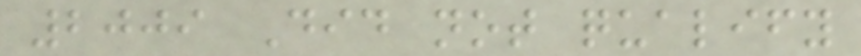2009 Did not qualify
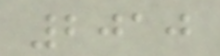2010
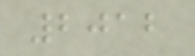2012
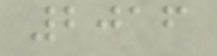2016
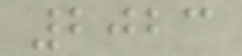2023
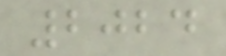2024
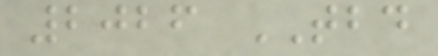2026 TBD
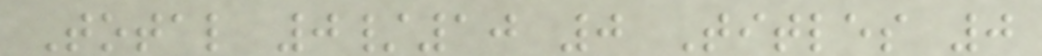Total 0/10 0 Titles 0
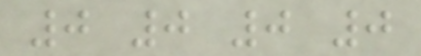0 0 0 0
